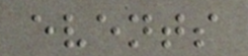events
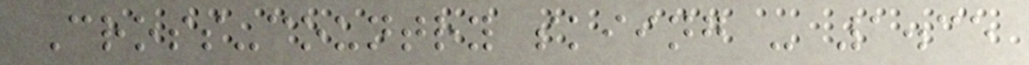Cross-country skiing - 1.35
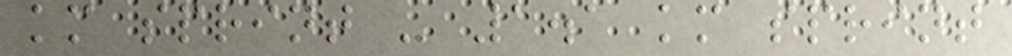km sprint - 1.1 km sprint
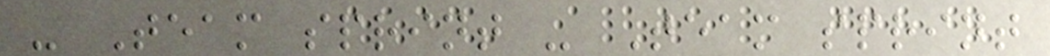- Team sprint - Team sprint
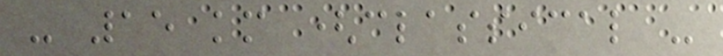- 15 km (classical -
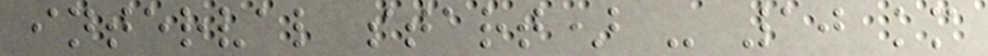interval start) - 10 km
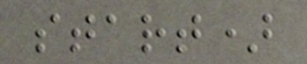start)
